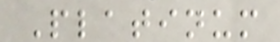Platinum
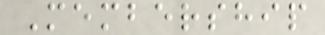Membership
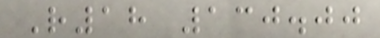R18 130.00
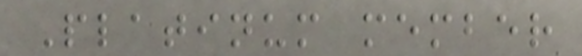Platinum member
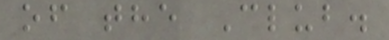of the Club.
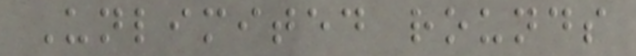Unlimited rounds
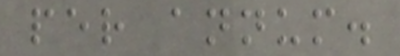per annum.
